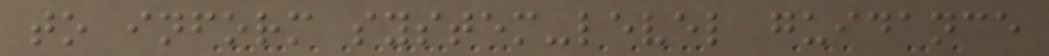to inform system-level guidance
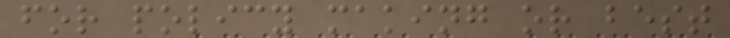for policy making or best
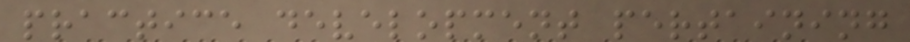practice development pertaining
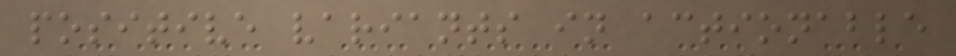positive variants in actionable
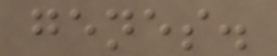genes.
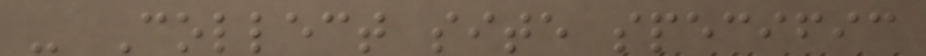- Collect site specific
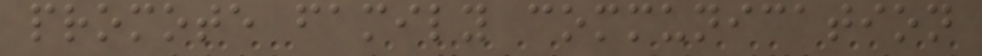promote family communication
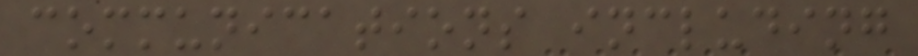communications including
